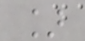]
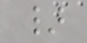}
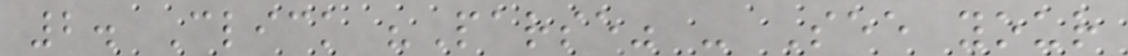2. Click "Parse" - See your
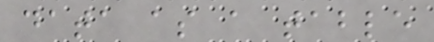data as a table
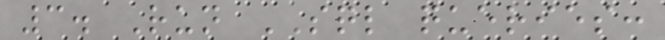3. Run SQL queries:
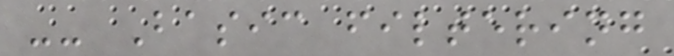-- Basic filtering
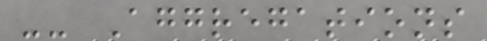-- Aggregations
